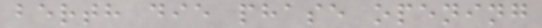berth die phase opening
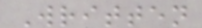Written
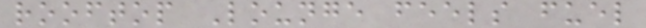rooftop Lounge feels fuel
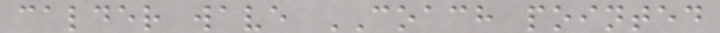calder wave COACH pointed
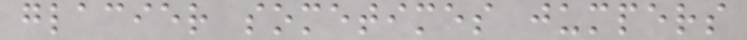glacier sometimes jumpers
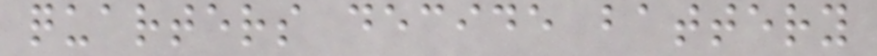quarters decide battery
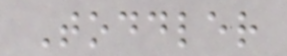Toddler
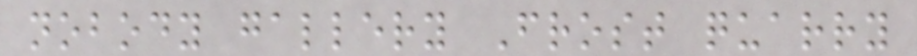nobody gallery Frost quarry
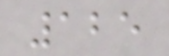125
